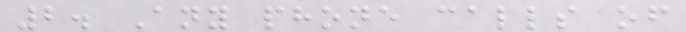2. Any phone calls of
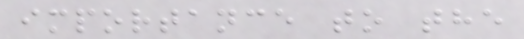importance to the
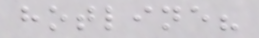hotline?
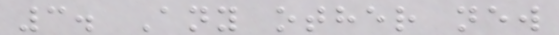3. Any other new
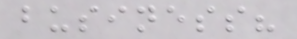business?
